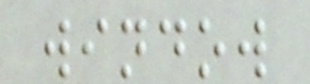window
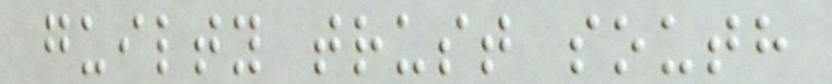guilty trust south
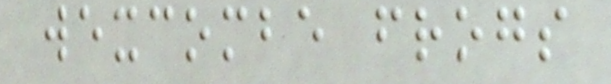wexcombe frogs
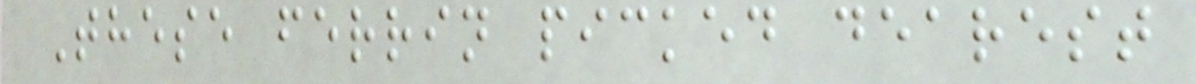These ferrin picked dearest
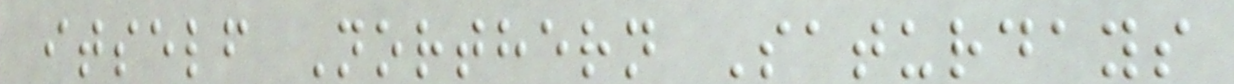itself Northern Saturdays
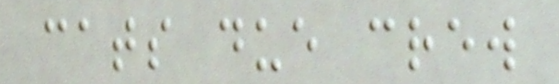cats due crew
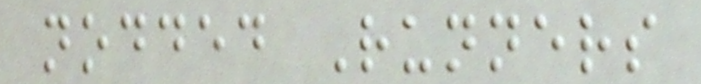nodded Runners
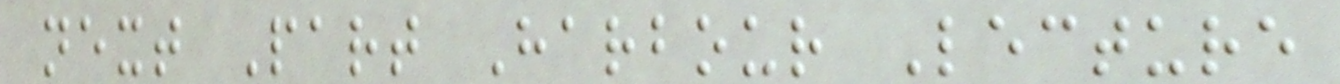next Part Harbour Lecture
